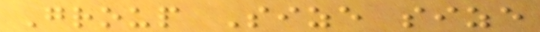Group Size size
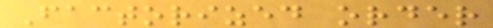Factorized order
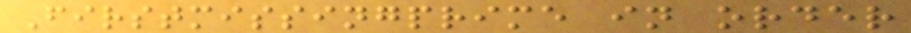Firstmissingprime in order
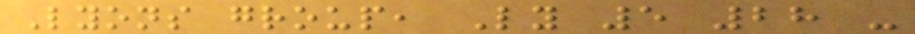Lyons group, Ly 5 28 -
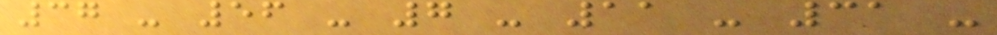37 - 56 - 7 - 11 - 31 -
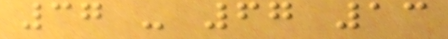37 - 67 13
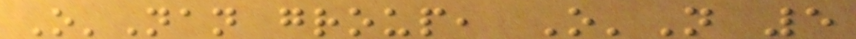O'Nan group, O'N 5
